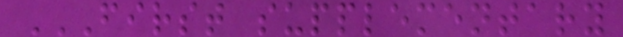FIRST SUPPLEMENTARY
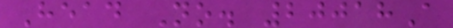Head No. 20018A
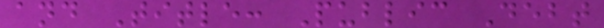and Title: Public Debt
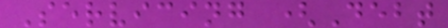Servicing (Debt
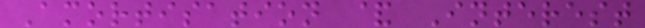Amortisation & Interest
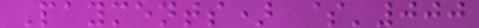Payments) $'000
